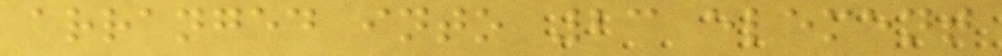arranged into 23 element
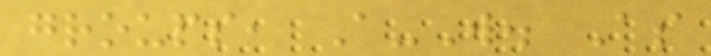groups, A-W. As
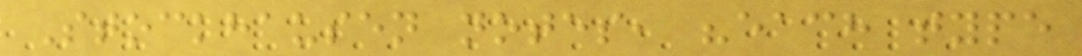Stockhausen notes, "each type
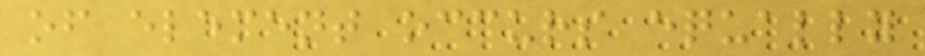of element occurs equally
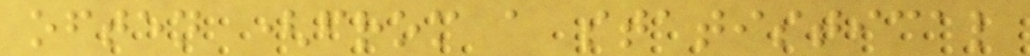often (from a statistical
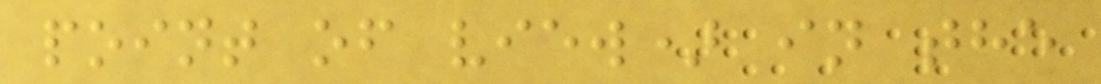point of view) in the
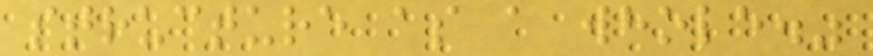structure as a whole."
